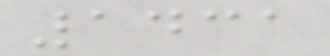1431
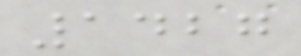1427
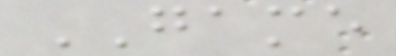GAME
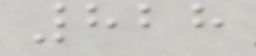828
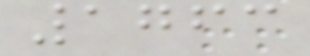1763
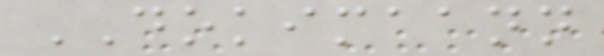DOKIMAANN
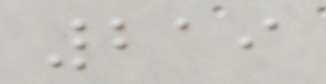219
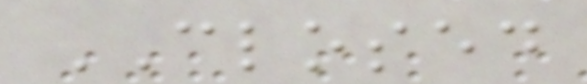CLOSED
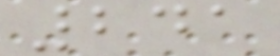241
